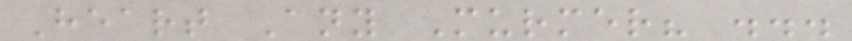Heart Any Murmer? ...
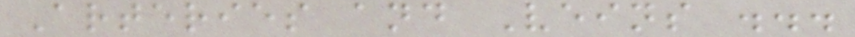Arteries and Veins ...
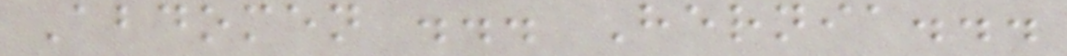Abdomen ... Hernia...
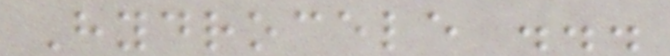Hydrocele ...
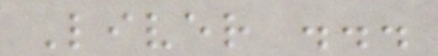Liver ...
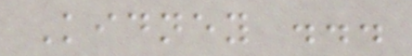Kidney ...
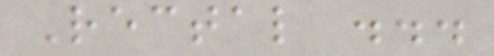Rectal ...
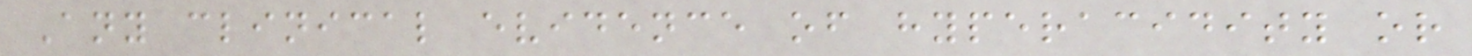Any clinical evidence of hyperacidity or
